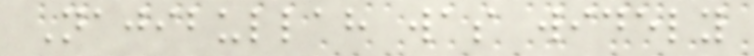Najibullah was widely
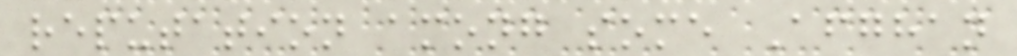reputation among some Afghan
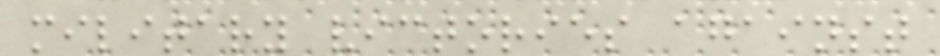military victories against
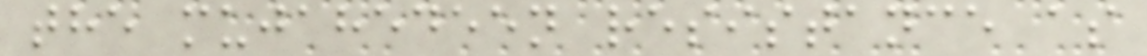the mujahedeen resistance as
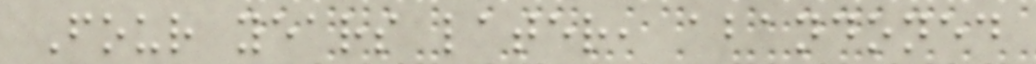Four years later, abandoned
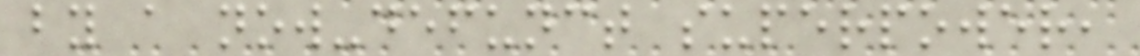by a now-defunct superpower,
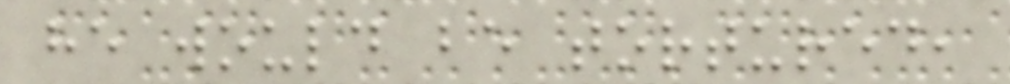he would be tortured,
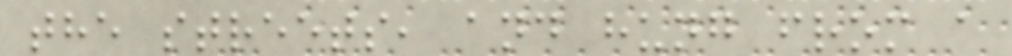the streets, and hung from a
